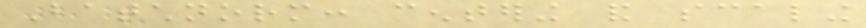Batchnorm: centering and scaling
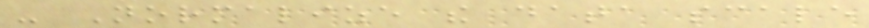- Normalize the data scale
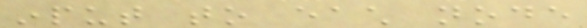input to each node
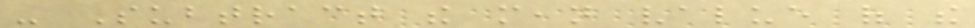- Subtract the mean value of the
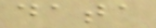data
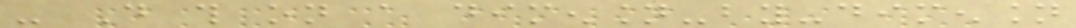- Do this on a dimension-by-dimension
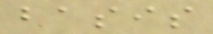basis
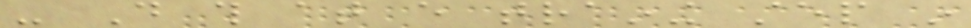- Do this at every training step in
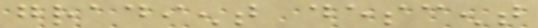gradient descent
